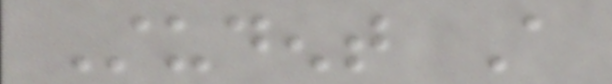Student A
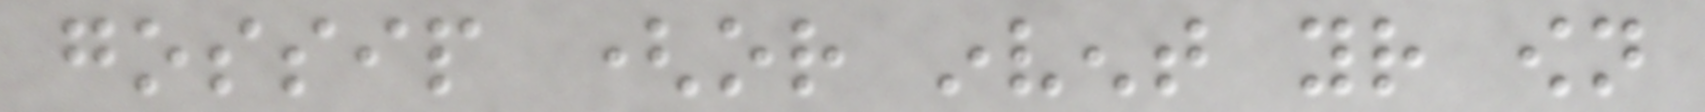gossip (or invent your own
